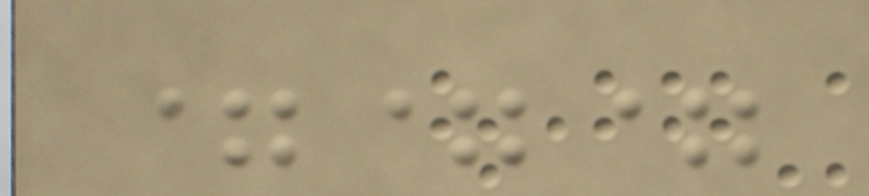===
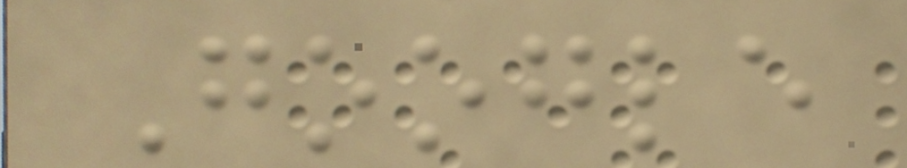Google
